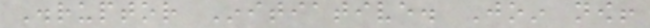Disruptor Initiative. Join now!
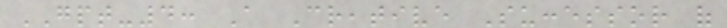GPT-4: A Creative Successor of
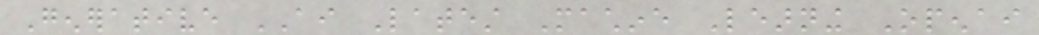Generative AI Latest Machine Learning Openai
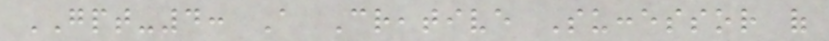GPT-4: A Creative Successor of
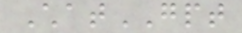ChatGPT
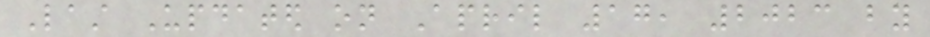Last Updated on April 17, 2023 by
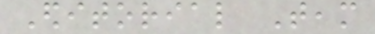Editorial Team
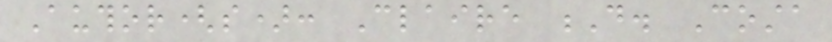Author(s): Claire D. Costa
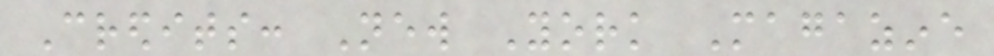Credits: New York Magazine
